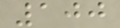100
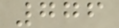776
